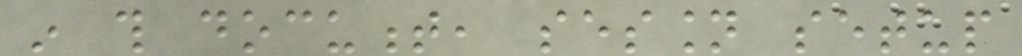in this document, session setup
